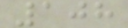108
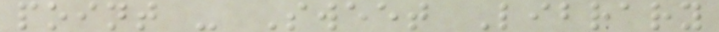point - Sweet Library
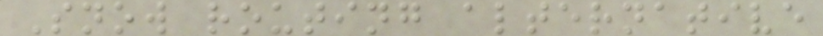Snow routing alternative
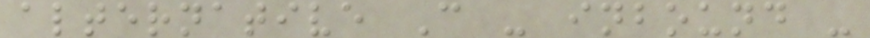alternative C - inbound -
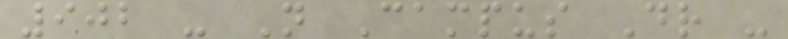902 - N Campus Dr -
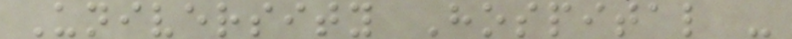University Hospital -
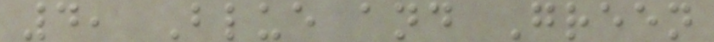4, Blue and Green
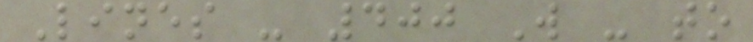Lines - 400 W - to
